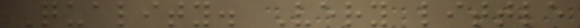Quality. Very little
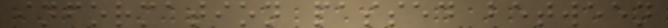information passed between
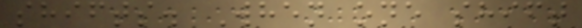shifts. When one shift
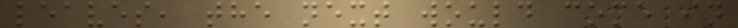leaves, the next would come in
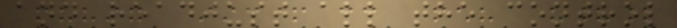and readjust all the control
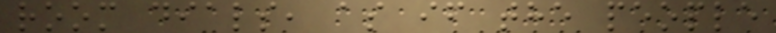room dials, as if the people
